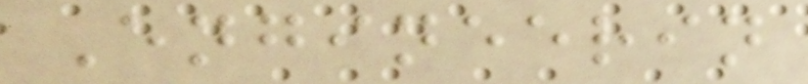Engineerin
